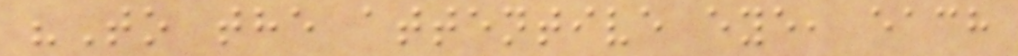"To the attentive eye, each
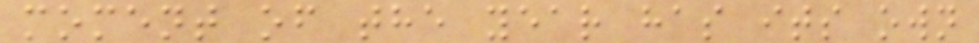moment of the year has its own
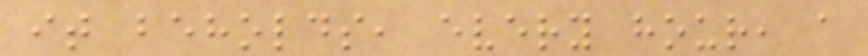it beholds, every hour, a
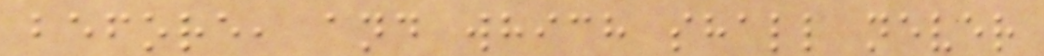before, and which shall never
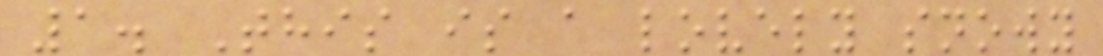1. This is a lovely snowy
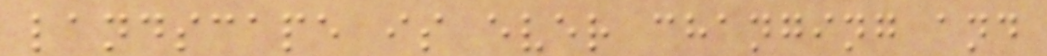landscape is ever changing and
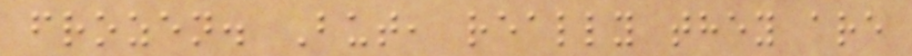frozen. But, really they are
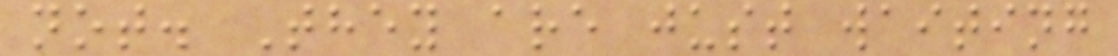not. They are just waiting
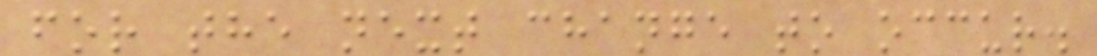for the next change to occur.
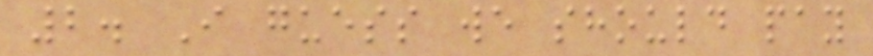2. I guess we should pay
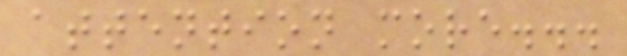attention more...
